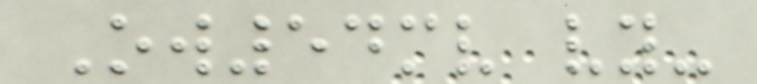Ow54mv vy-
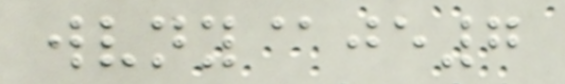wvny@je7
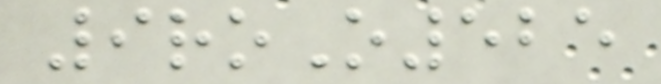9roO525
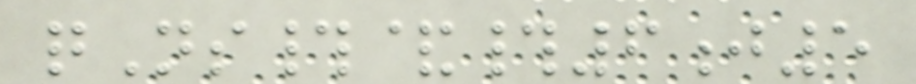qNs#&#6j5
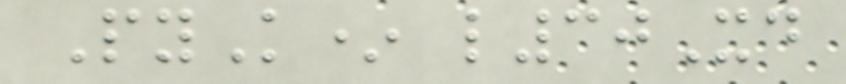PyK* l30Xd
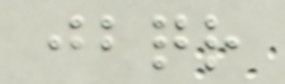jbqr
